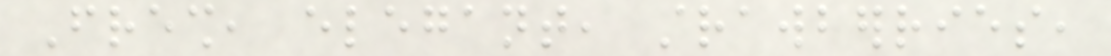Fresh, elegant, strawberries,
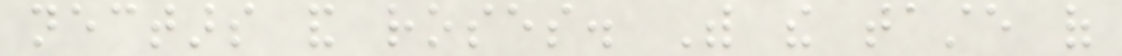nectars and roses. With the taste of
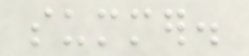summer.
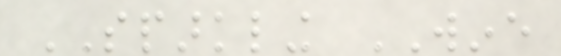SPARKLING WINE
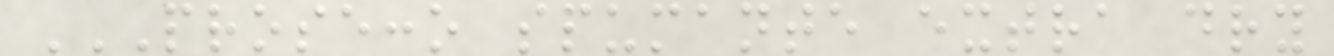PROSECCO SPUMANTE EXTRA DRY
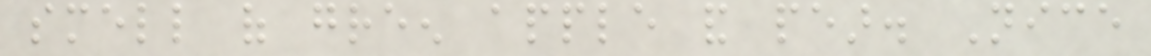smell of green apple and pear. Nice
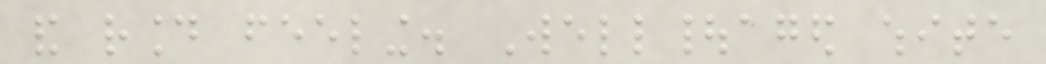and round feeling. Well|aged white
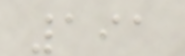191
